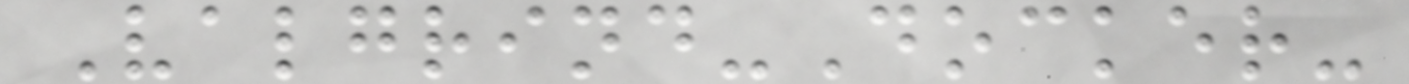Valgrind-Docker-
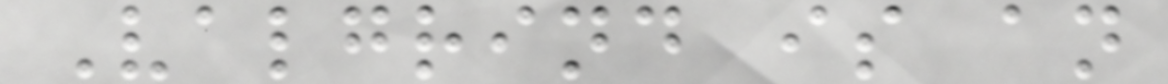Valgrind is an
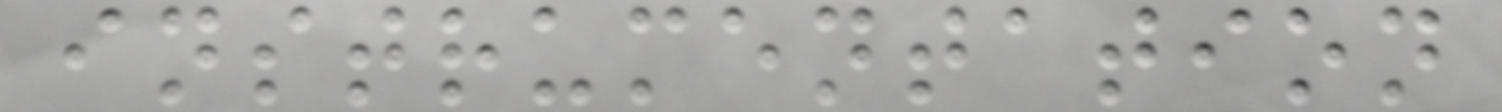instrumentation
